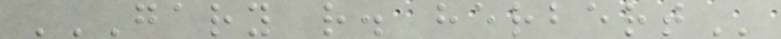GARY R. HERBERT
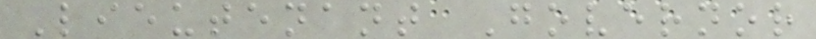Lieutenant Governor
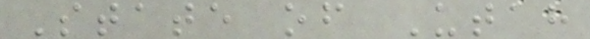State of Utah
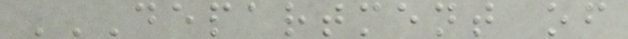DEPARTMENT OF
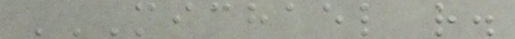MICHAEL R.
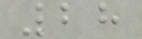28
